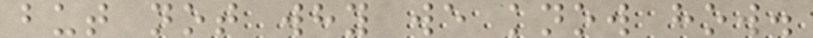but not why we know how.
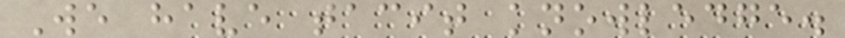We have tacit knowledge.
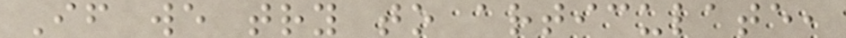If we try to articulate,
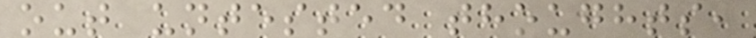out untested thoughts,
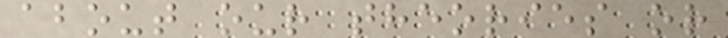about our theories or
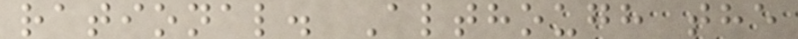rational. Although the
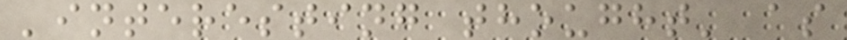'interesting thought' as
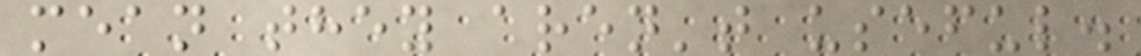mean they aren't useful.
